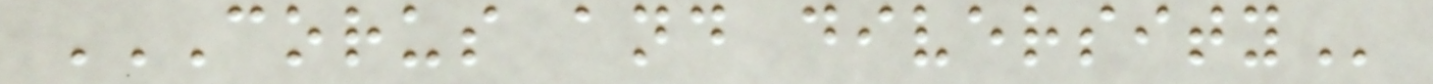CORUS AND DIVERSITY
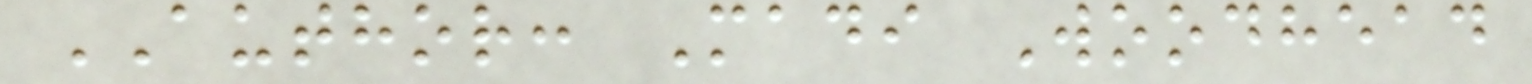AUTHOR: Madi Woodhead
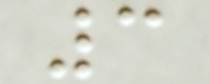3
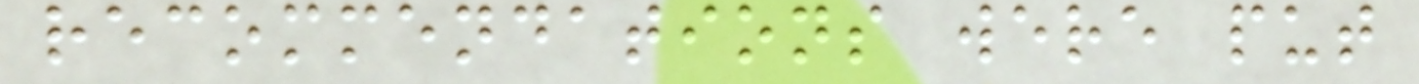recommendations were put
